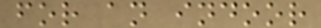for an indoor
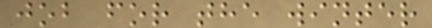job for the winter
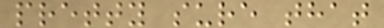pretty sure that
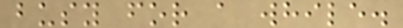busy for a while.
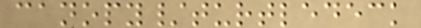canopy/turtledeck
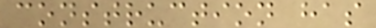construction has
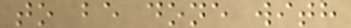to be done with
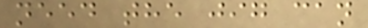need the jig can
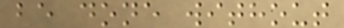be done without
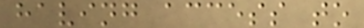having access to
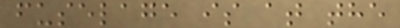fuselage is at the
